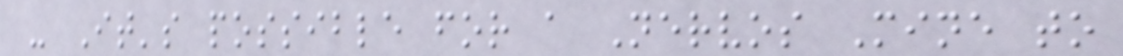- It's possible for a Nervos Mine to
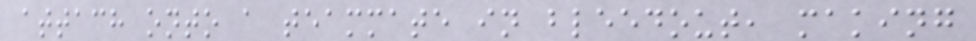attach onto a teammate in bleedout, making
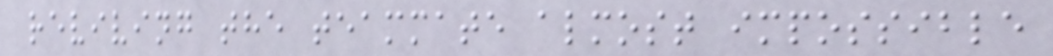reviving the teammate almost impossible
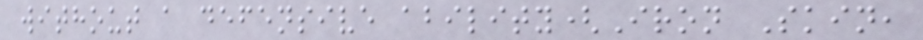without a defensive ability(Iron Skin,
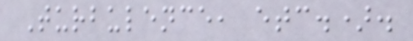Turbulence, etc.).
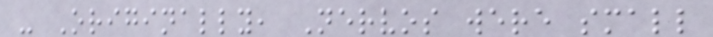- Originally, Nervos were small
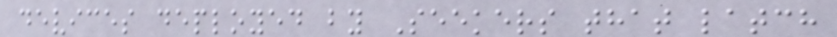devices deployed by Seekers that latch
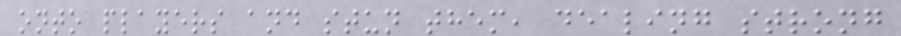onto players and stun them, dealing strong
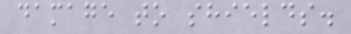damage to shields.
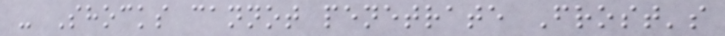- Shocks cannot penetrate Frost's
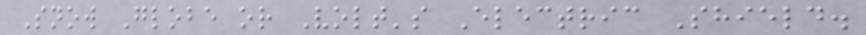Snow Globe or Volt's Electric Shield.
